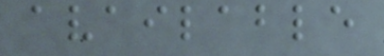available
